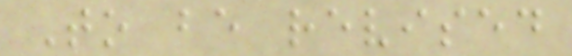To be revised
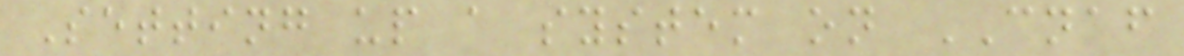Setting up a system on CNAF
